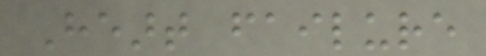Heart failure
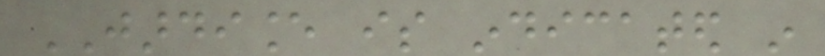JARDIANCE is indicated in
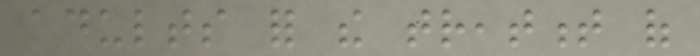adults for the treatment of
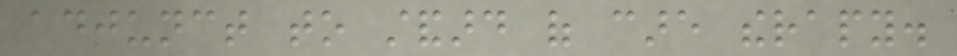adjunct to standard of care therapy.
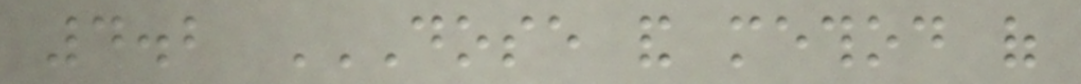4.2 DOSE AND METHOD OF
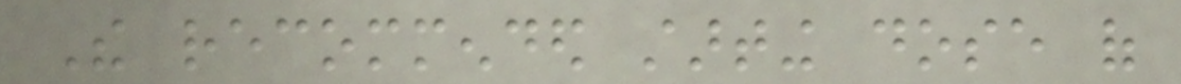The recommended starting dose of
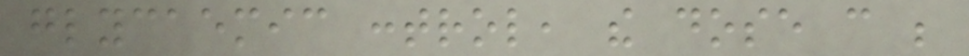glycaemic control, the dose can be
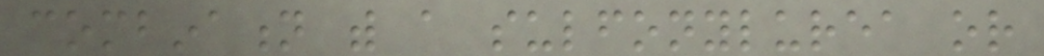combination with a sulfonylurea or
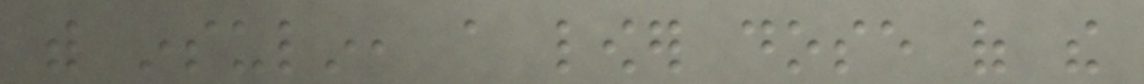with insulin, a lower dose of the
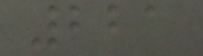221
